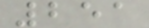251
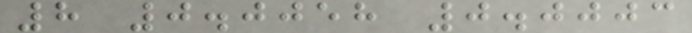8 0.0058 0.0003
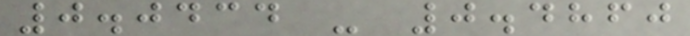0.0434 - 0.4860
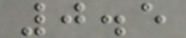0.5
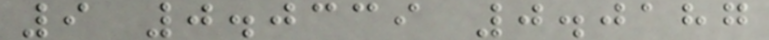9 0.0339 0.0187
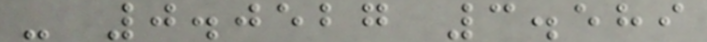- 0.0527 3.589
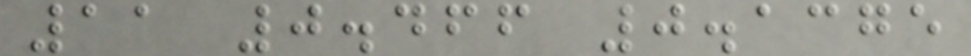11 0.466 0.1375
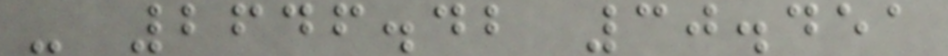- 2646.42 30.451
